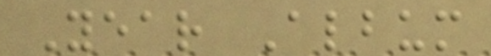Year Album
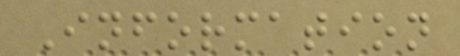Information
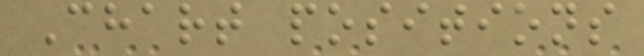Chart positions
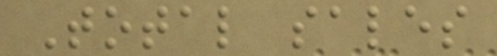Total sales
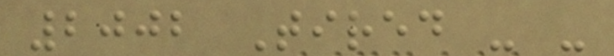2002 Tired - -
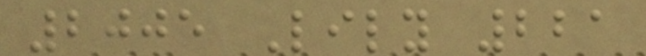2005 Lily 221
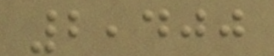2,400
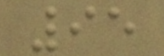95
